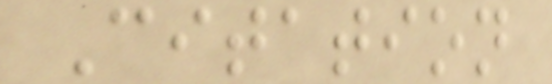Citation
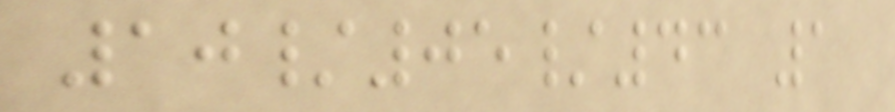10/05/43 1
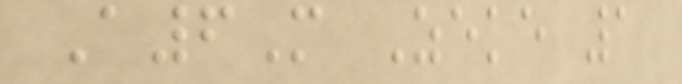A6M Zeke 1
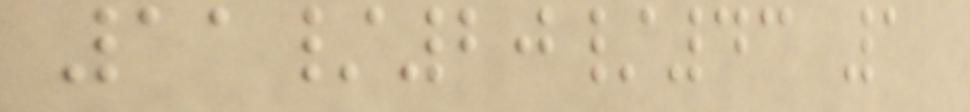11/20/43 1
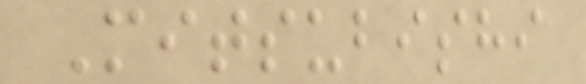Mitsubishi
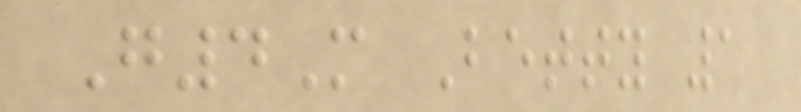G4M Betty 1
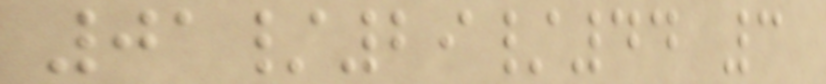01/29/44 3
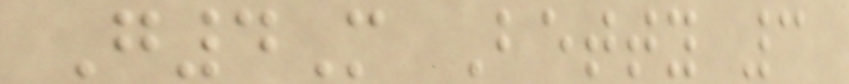G4M Betty 3
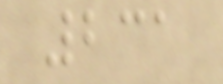231
